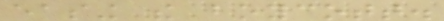easing the boycott.
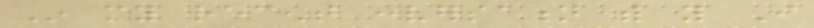In my recent conversation with you I
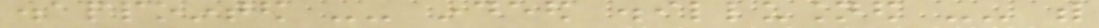disappointed -- indeed disillusioned -- with
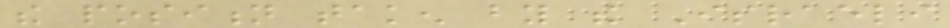the position taken by the Israeli
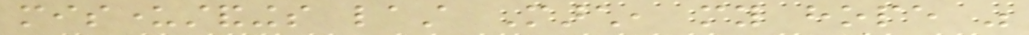misunderstandings last March, my hope was
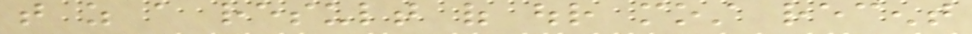that as a result of our most recent
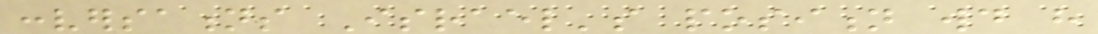conversations Israel's position would have
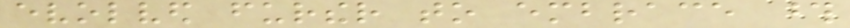evolved further to embrace those
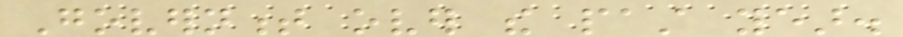Government over the past year.
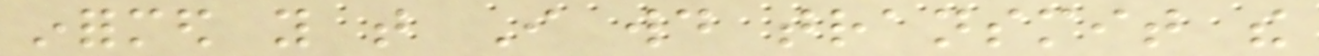informed you that I would transmit the
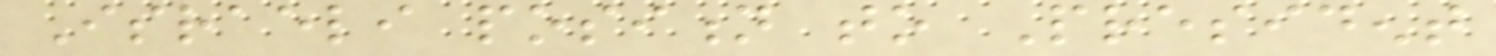Israeli position to President
